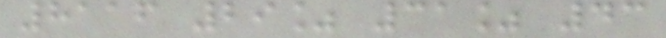8116 29% 31% 43
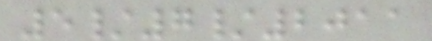5/7/2011
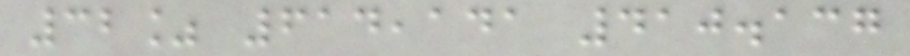32% 614,141 410.137
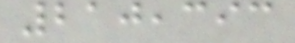210,393
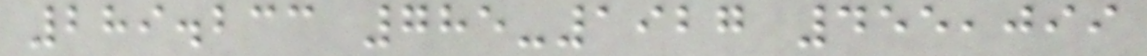289.233 785-1927 455,099
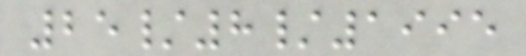25/8/1995
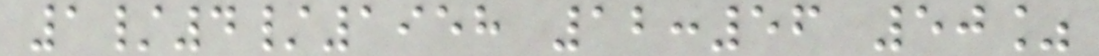1/4/1958 12:56 50%
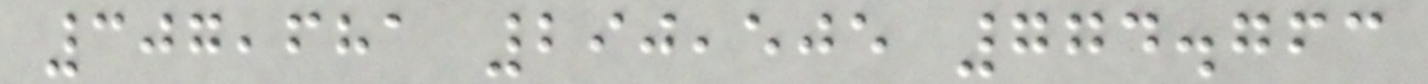307,681 290,505 774.763
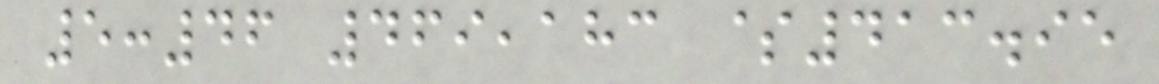5:46 469,183 $413.95
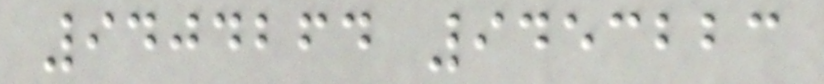9404264 9453223
